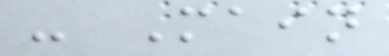- Main
